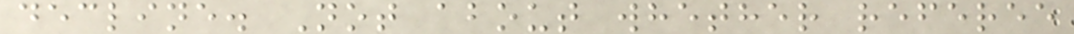decline. Not about whether referee
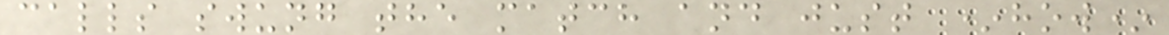calls swung the match and just *how*
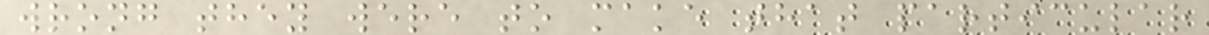wrong they were to make that particular
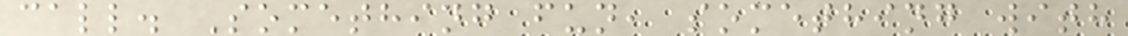call. Something fun, something with
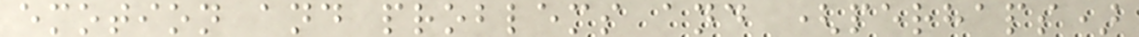emotion and problems and (perhaps)
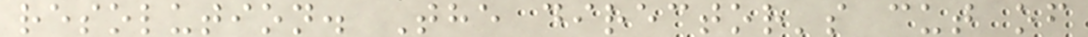resolution. The director's cut of
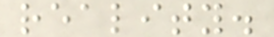reality.
